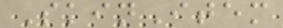SkinItem
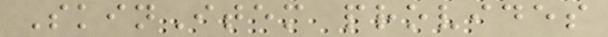SkinItem provides
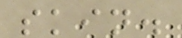skin.
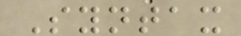Syntax
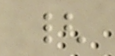{
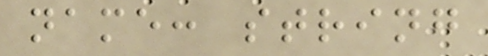name: string
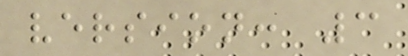version: 3
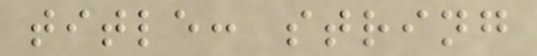title: string
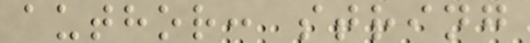author: string
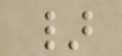}
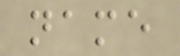name
